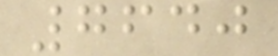7640
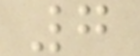7
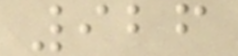926
